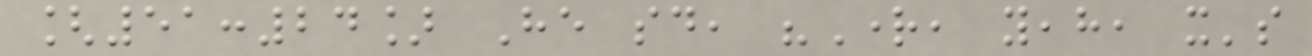[51:24] He said, "Right, yeah, it's
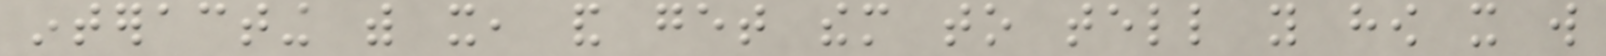interacting with it, and get them to tell you how it will
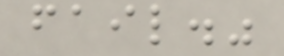fail."
